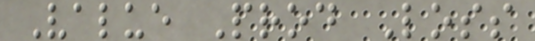Value Prod Loss
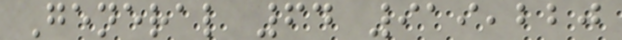General 64 919,220
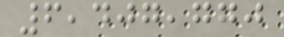6,407,770
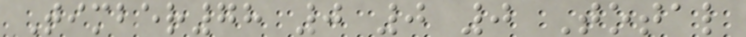Timber78 0 0 0 Total
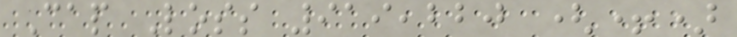Cap Loss 919,220 (+)
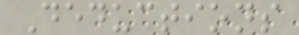Deductions
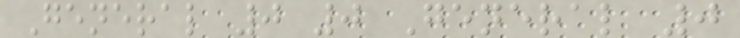General 0 0 General 0
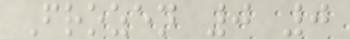Frozen 0 0
